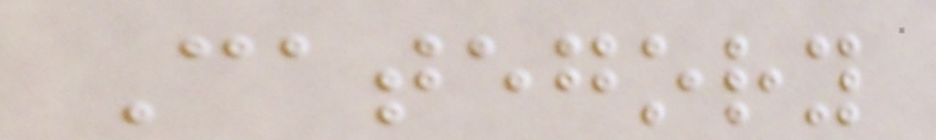Category
